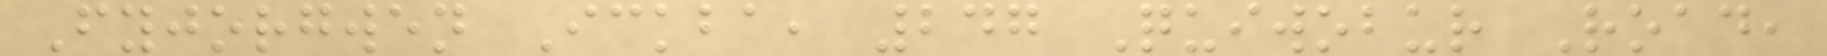Fyjorgwen Ickba, 247 Quiwobur Road,
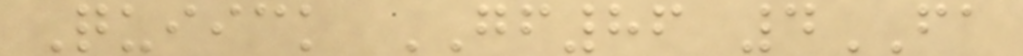Quiick GF86 4FA
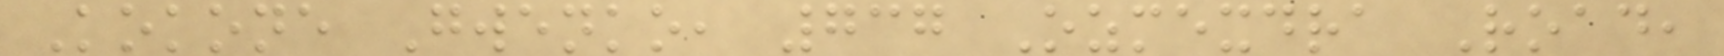Kokone Gwenko, 737 Ozmexdra Road,
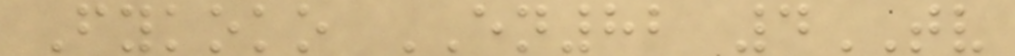Fykoko EN82 4TV
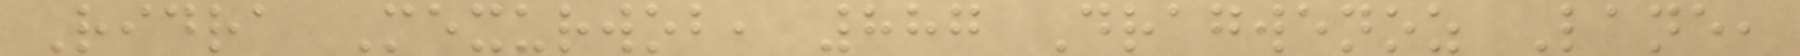Ridra Mexurwob, 887 Dragwenoz Lane,
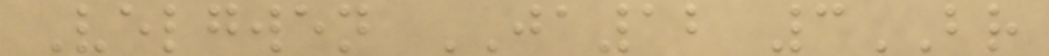Velgwen JA12 3BR
